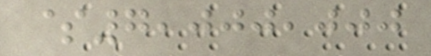$7,000,000
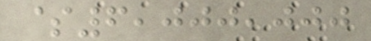$6,000,000
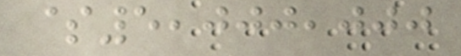$5,000,000
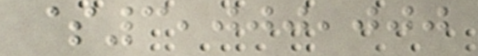$3,000,000
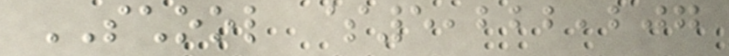SCHOOL $5,222,207
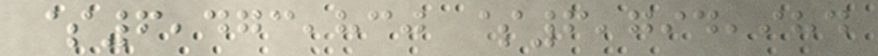$6,473,830 $6,794,984
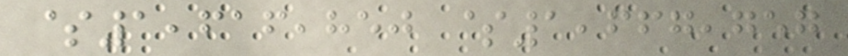$1,616,850 $1,667,757
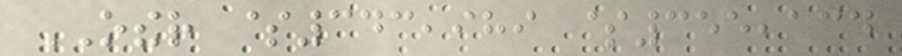OTHER $343,989 $355,134
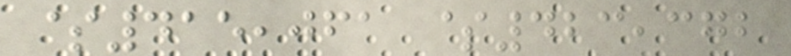$415,061 $423,372
